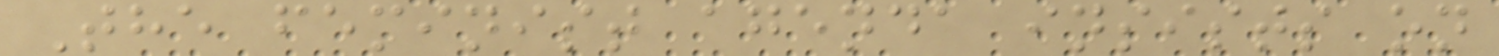The feminist agenda insists on
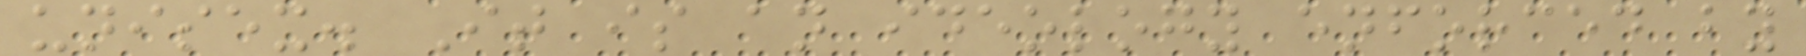unisex. It is an ideology enforced by
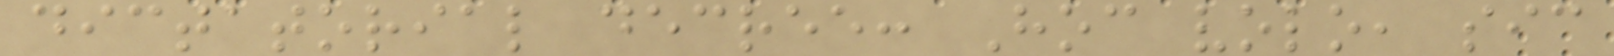dictatorial decree: Hoc volo, sic
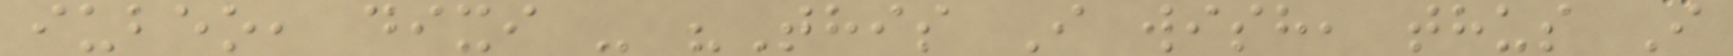iubeo, dixi - "This I wish, thus I
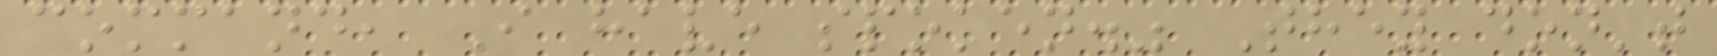command, I have spoken." They don't
